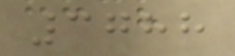3788
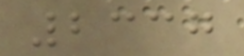2337
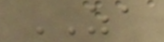ZA
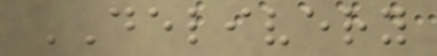DELIVERY
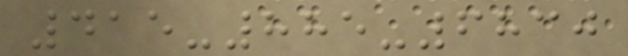415-885-6830
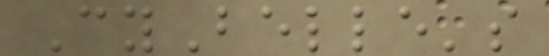CyBelle's
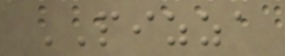PIZZA
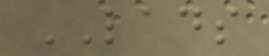LADS
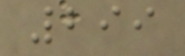299
